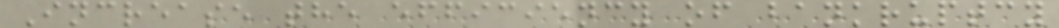Increase the efficiency of bankruptcy
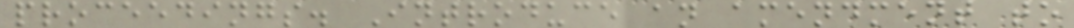proceedings. Introduce an amendment to
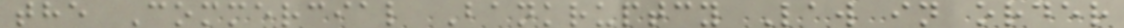the Commercial Bankruptcy Law in order
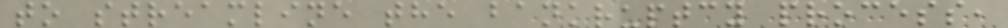to streamline the bankruptcy process,
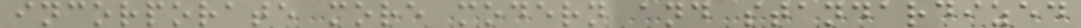incorporate more modern and standardized
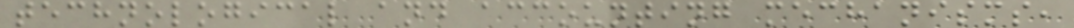technological and accounting mechanisms,
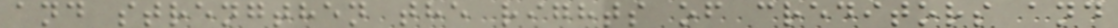and strengthen the rights of creditors and
